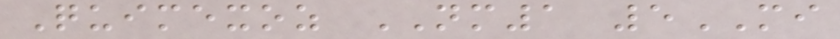Quimexoz NM1 5MI
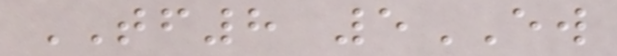TF8 5EW
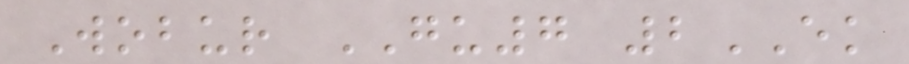Wobur GU7 2EK
